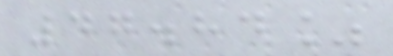47.84%
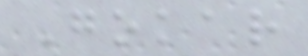Gokar
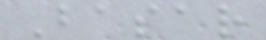Basar
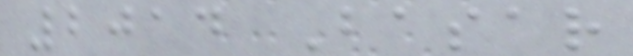2014 Basar
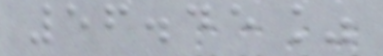56.45%
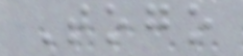Togo
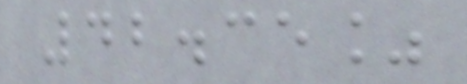42.35%
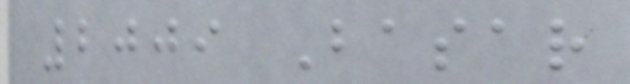2009 Basar
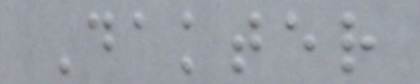Dakter
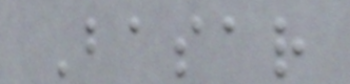Basar
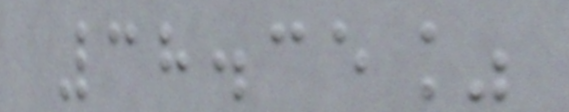38.35%
